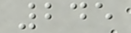245
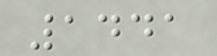1441
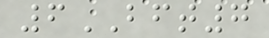6BFT7
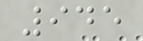945
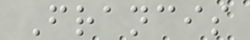Francis
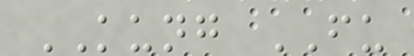KUNG FU
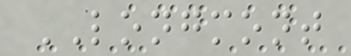LONGMONT
